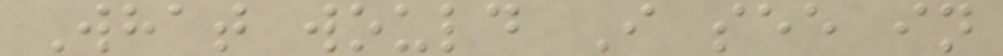What would I see in
